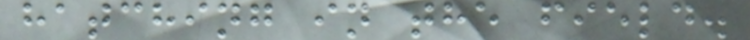hatching in the field.
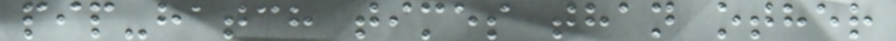pip-hatch times than other
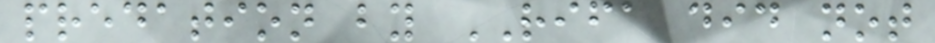predation by RIFA did not
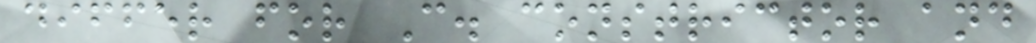differ for C. constrictor and
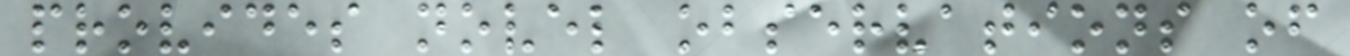provides novel observations of
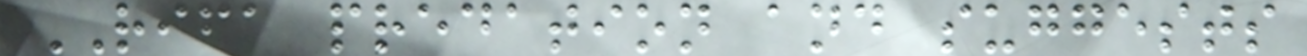RIFA predation and suggests
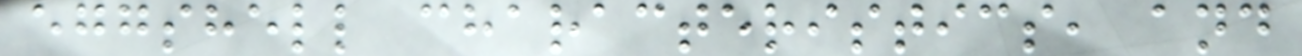eggshell characteristics, and
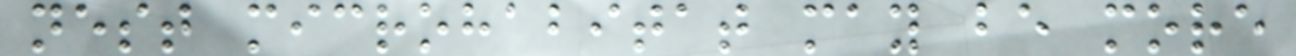nest microhabitat may be more
